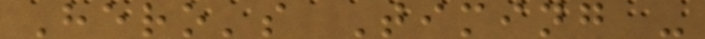Hero's Timing -
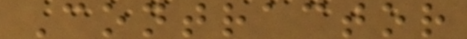Contractor
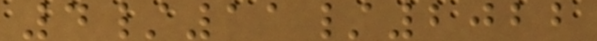4/11/2022
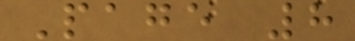Page 8
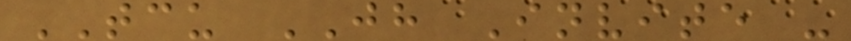TCU JH Invite -
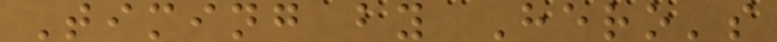Timing by Hero's
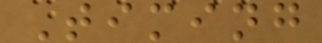Timing
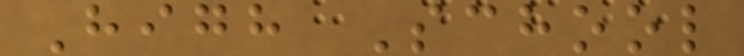High School
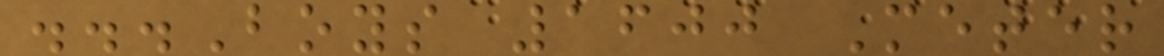...Boys 1600 Meter
